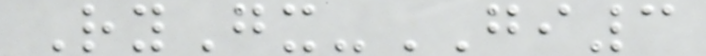RyGx-GI3
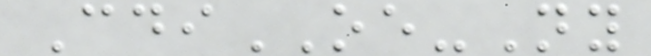CdiOE-Ny
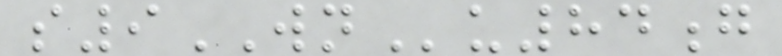s9WNu84g
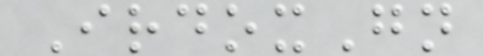IrdoxGn
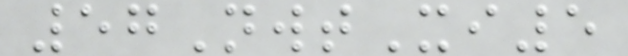57NwtXi5
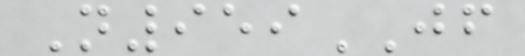N959JF
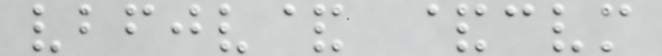vbfjv& &cvm
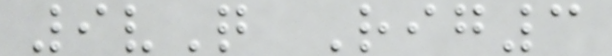9vQ Rig3
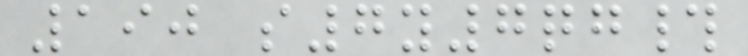190 s7y7qg#
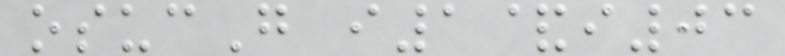osucG i1&i03
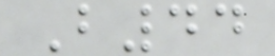B44
